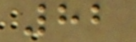82
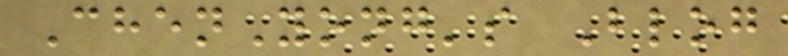ChenYong's Blog
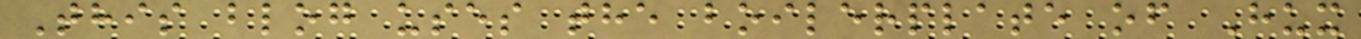This blog uses the boilerplate of Hux
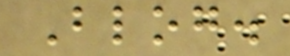Blog.
